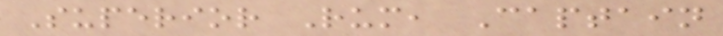Superior Rum, Captain
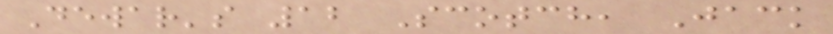Dewar's 12 Scotch, Jack
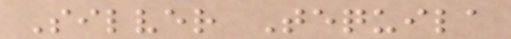Silver Tequila
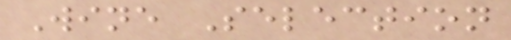Wine Selection
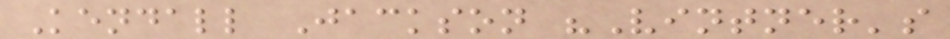Kendall Jackson "Vintner's
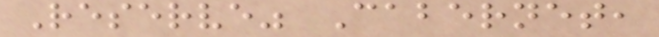Reserve" Cabernet,
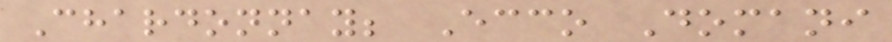Chardonnay; Ecco Domani
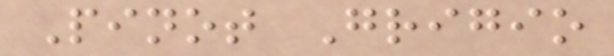Pinot Grigio
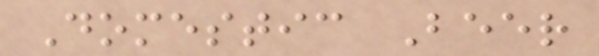Domestic Beer
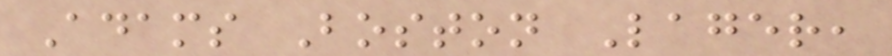Adams Boston Lager,
